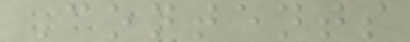Contents
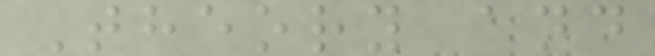Theory and
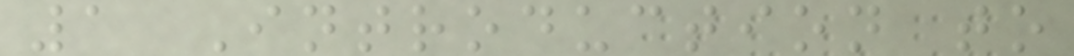1 Introduction to
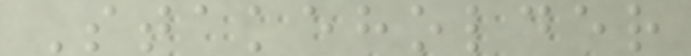Stakeholder
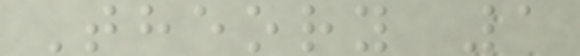Theory 1
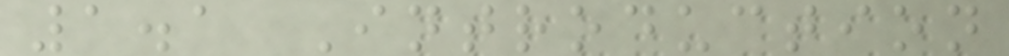1.1 Introduction
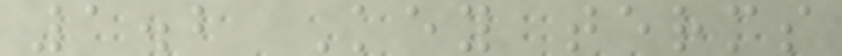1.2 Key terms
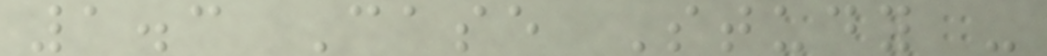1.3 Case Study -
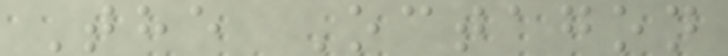The Octagon
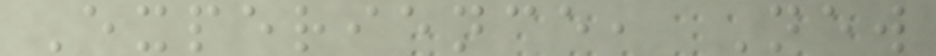Experience, New
